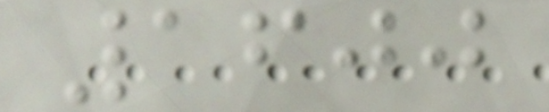1600
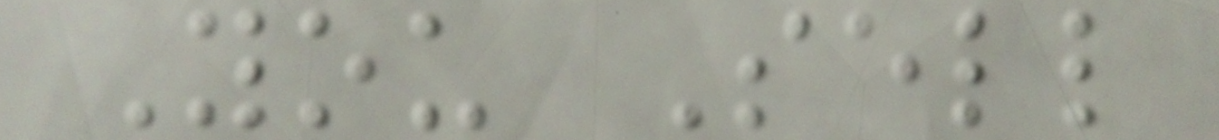You Sell
